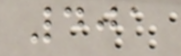401
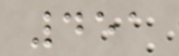451
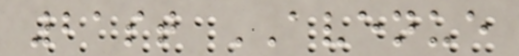21st AVENUE
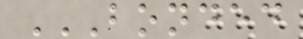BONDED
